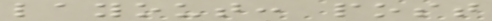layout: post
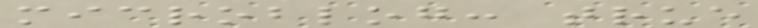microblog: true
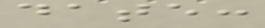date:
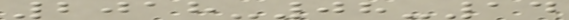2018-08-14
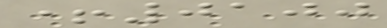+0100
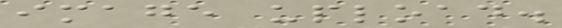image upload.
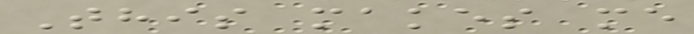This makes me
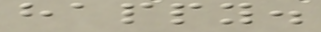happy.
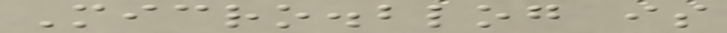Micro.blog is
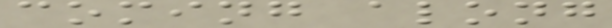coming along
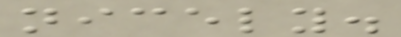nicely.
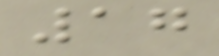17
